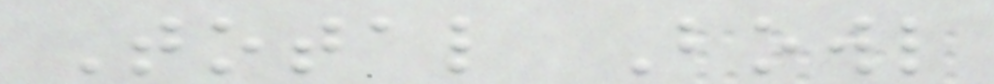Total Bowl
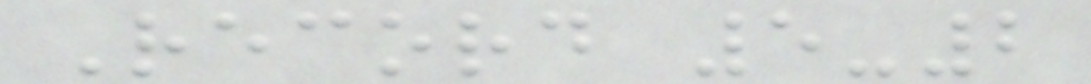Record 5-2
